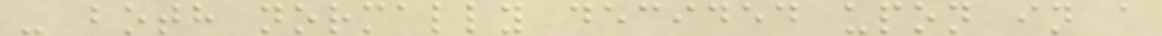- both normally decided upon in a
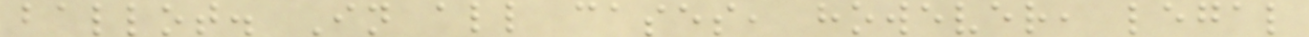ballot. In all cases, however, legal
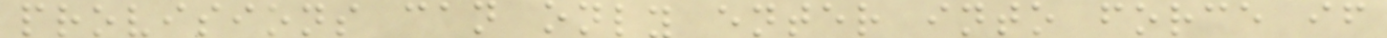provisions can only enter into force if
